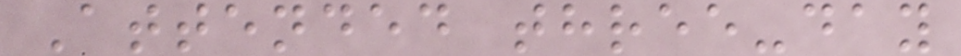Attended three-day
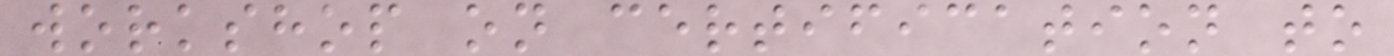workshop on certification to
